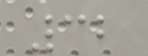32
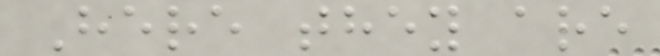Here they are
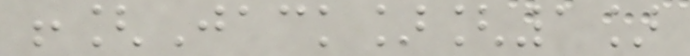![Jack][1]
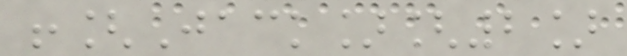![Jack][2]
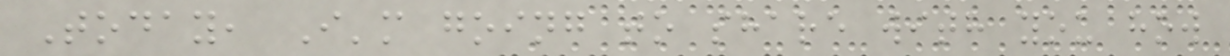Today, I'm going to share with you how
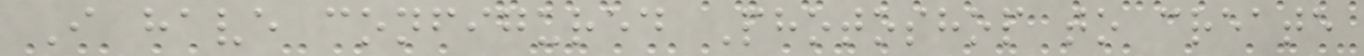I have configured Photoshop to create
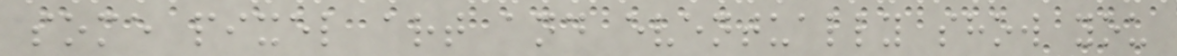some pixel art and eventually show you
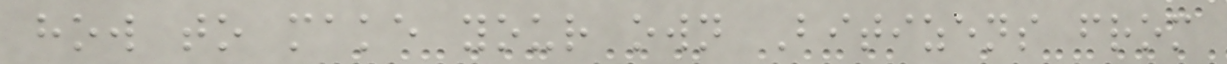how to make your own Bitizens from
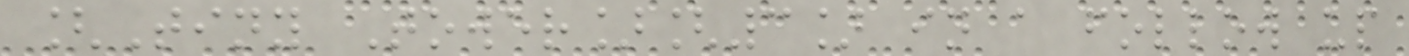[Tiny Tower][3] in a follow up
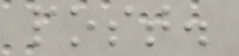post.
